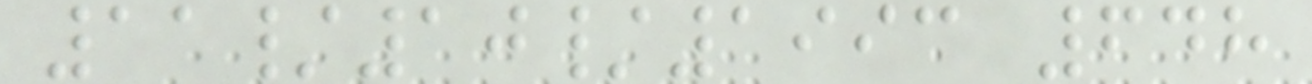11/10/1993 648
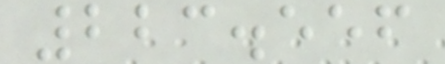223.556
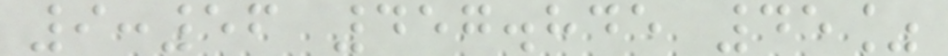9:56 457.845 45%
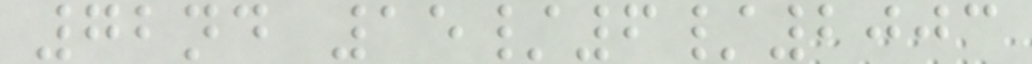72nd 15/6/2003
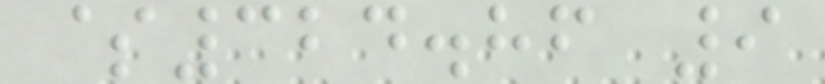$324.86 9
